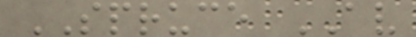SPRUCE AV
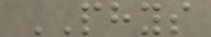PHYS
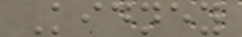Kidney
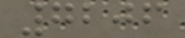7206
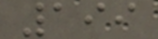199
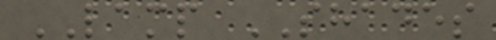LAMP SHADES
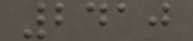2410
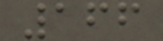166
